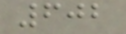602
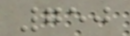750
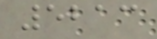5213
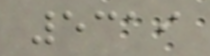5319
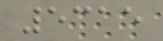5315
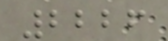2226
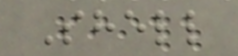Shell
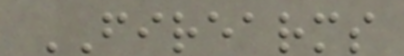FIREARMS
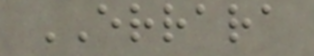ERRARA
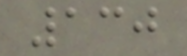130
